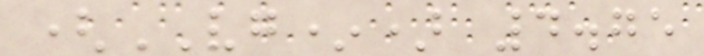(VG*) 4.75
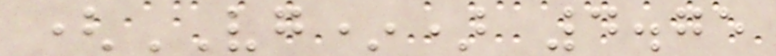(VG*) 4.75
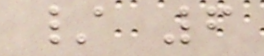/ 6
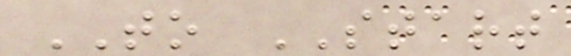TO START
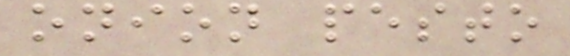onion pesto
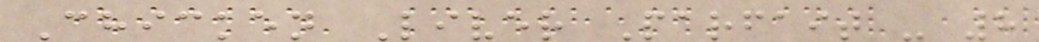Chicken Liver Parfait - 8
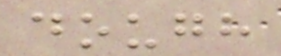dough
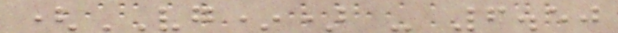(VG*) - 6.50
